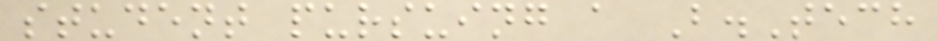student pursuing a B.Tech
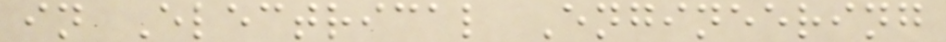in Electrical Engineering
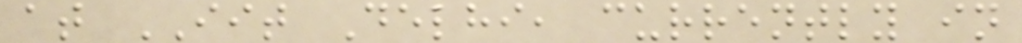at IIT Delhi, currently in
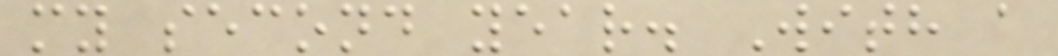my second year. With a
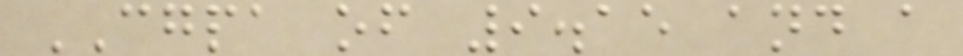CGPA of 9.15 and a
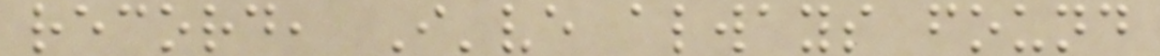record, I've always found
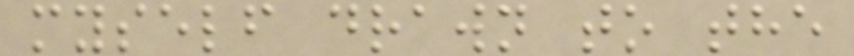myself drawn to the
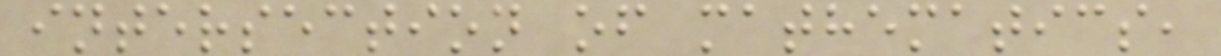intersection of mathematics,
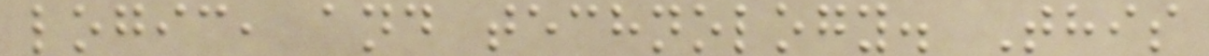logic, and technology. This
